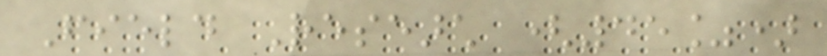Field Research (45%)
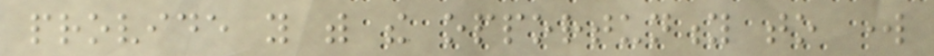provide you with the opportunity to work
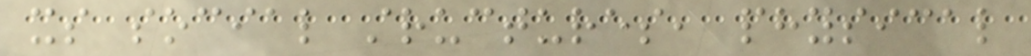its social structures, physical
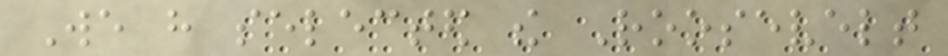We have selected the Roosevelt
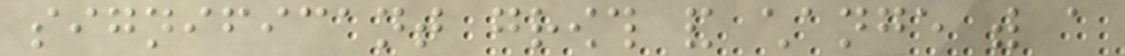significant growth and change with a
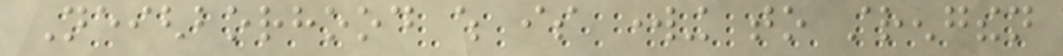Neighborhood which is working to strengthen
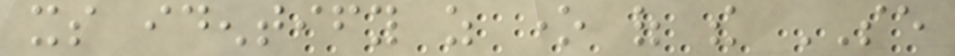its identify as one of the SE
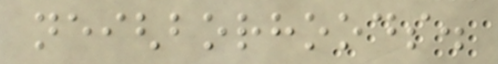neighborhoods.
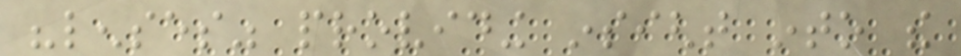"lenses" providing insight into the
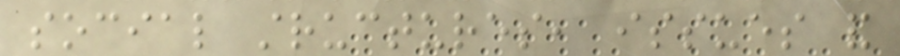social structures, issues and
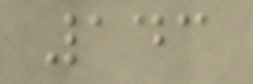143
